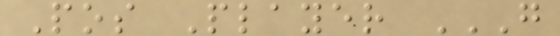Pos Player G
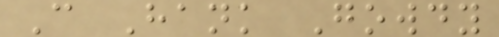C Hank Gowdy
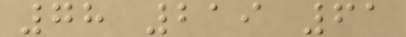78 219 61
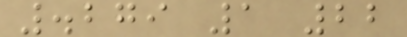.279 1 22
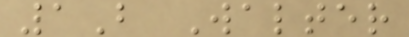1B Walter
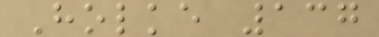Holke 137
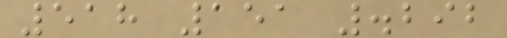518 151 .292
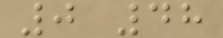0 48
